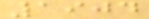1904
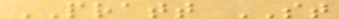PRATT ST
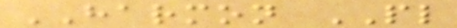HARMON PL
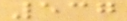537
